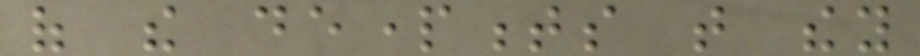of the departments that they
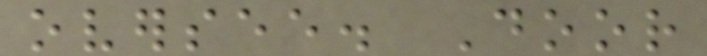oversee. Door
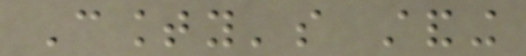County's standing
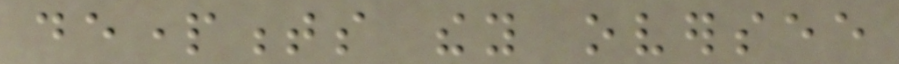departments they oversee
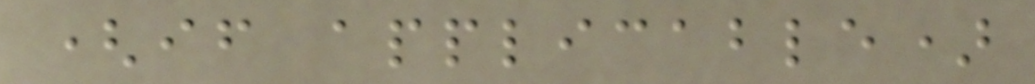(if applicable)
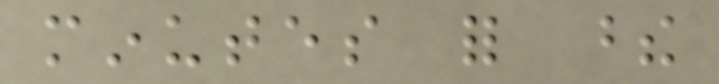minutes for these
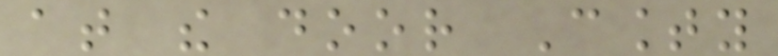at the door County
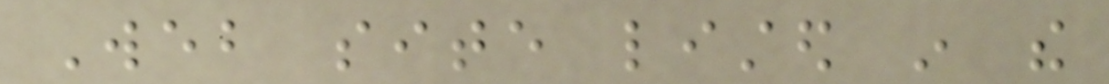Web site listed in the
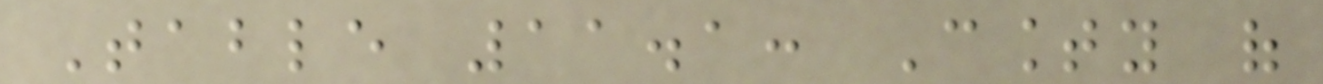Table 11.1: County of
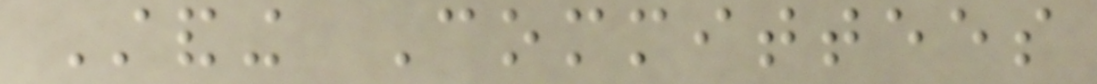Standing Committees
